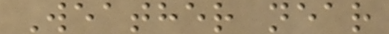Weather near
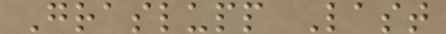Graslupp Last
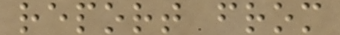report from
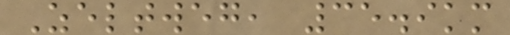Zeltweg, 35.9km
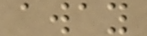away
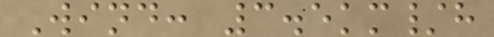Wind: 3.5km/h
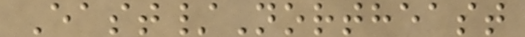East/Northeast
